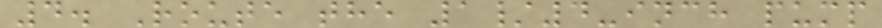4. Route the 1/4-inch pump
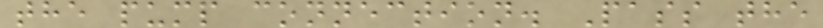the pump connection. Pass the
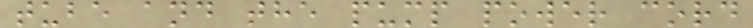tube and the pump power cord
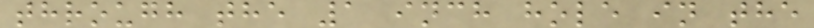through the 1 inch hole in the
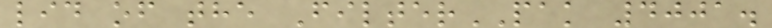lid of the FilterPAK 4001.
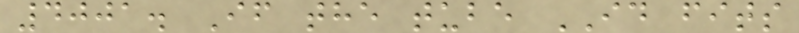4001. If the tube ID fits
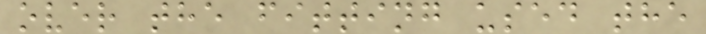over the fitting used the
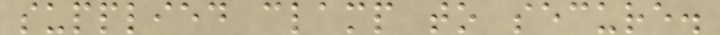supplied clamp to secure.
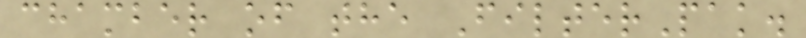chamber of the FilterPak.
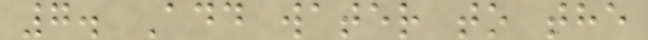7. Add water to the
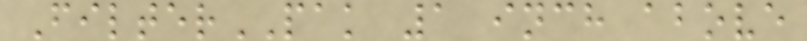FilterPAK 1 inch above
